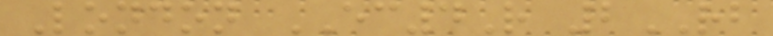London EC4R 2RB
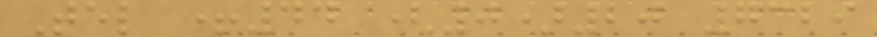Tel +44 (0)20 7329
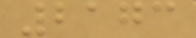2173
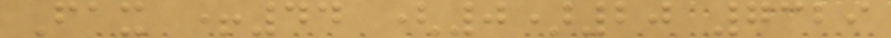Fax +44 (0)20 7329
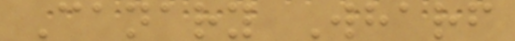Canary Wharf
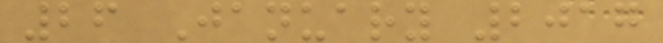26 January 2017
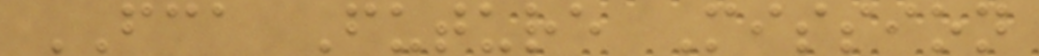FCA Future Mission
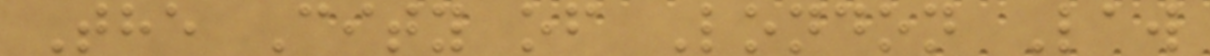The City of London Law
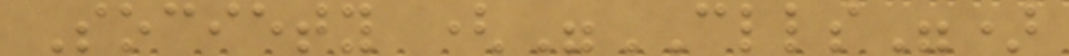Society ("CLLS")
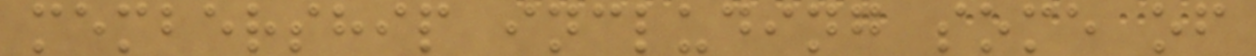membership including some of
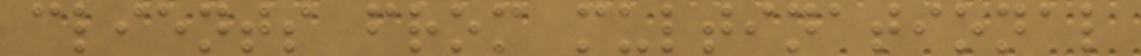clients from multinational
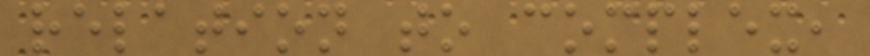relation to complex,
